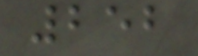252
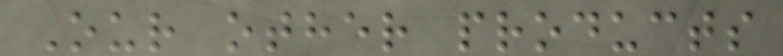Our other products
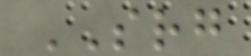SRG
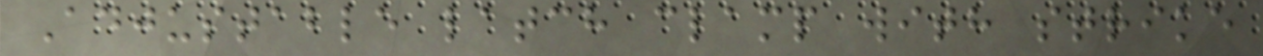Adjustable latch clamp with strike
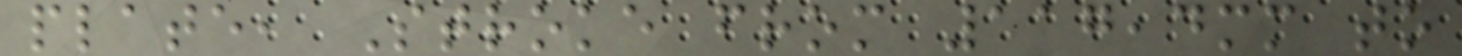plate, Stroke from 117,4mm to
